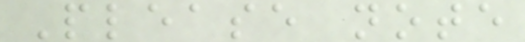Please note
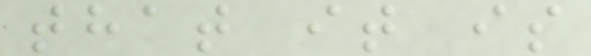that it is
